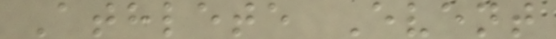Athlete Event
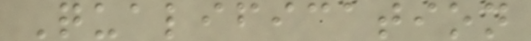Qualification
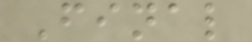Final
